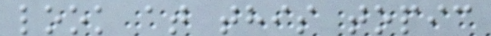look at this topic
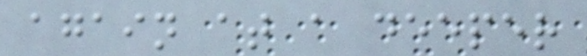again at a deeper
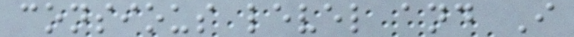consious level and I
